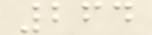264
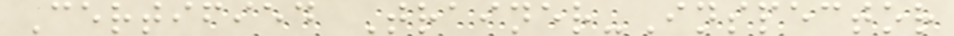Certified Trainer-Inspector
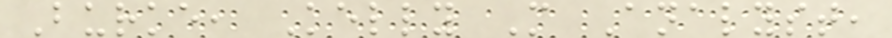Burke, Kelly M Analyst,
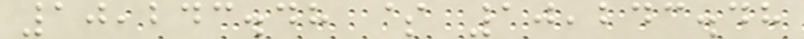10,243.48 $ 10,243.48
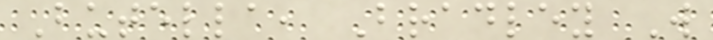Butella, Bradley W
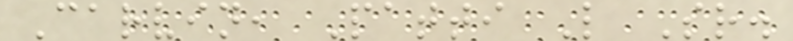Carvin, Patti L Sr.
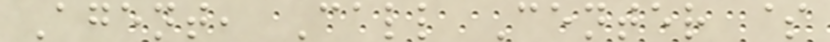Agent, Call Center $
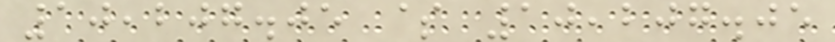10,207.05 $ 10,207.05
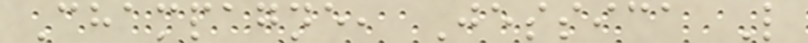Champagne, Jessica L
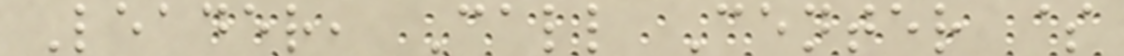Leader, Call Center $
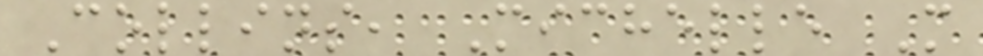Collins, Michelle M
